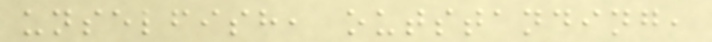unselfish, outstanding,
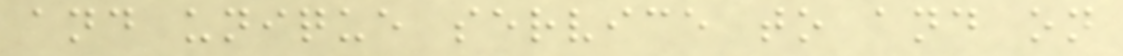and unique service to and on
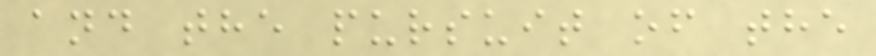and the pursuit of the
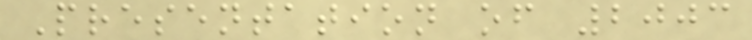Presentation of 2003
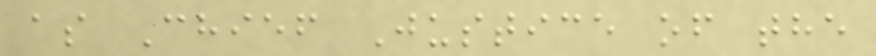as Chief Justice of the
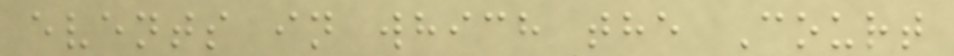events in which the Court
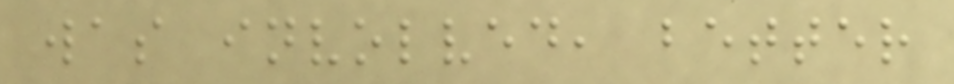was involved, better
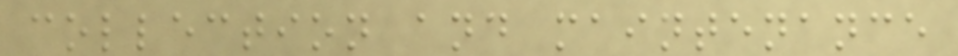collection and maintenance
